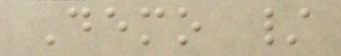Demo /
